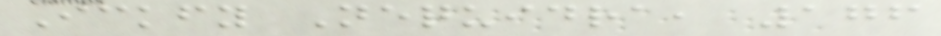Ickfy Nequidra, 176
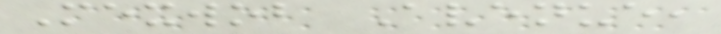Mexwob Avenue,
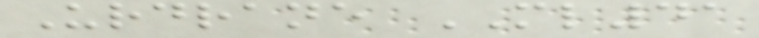Urdrane ML41
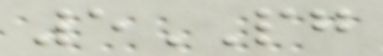5PG
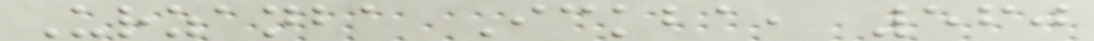Urzanba Ickba, 560
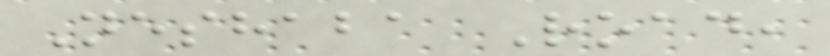Neshaba Road,
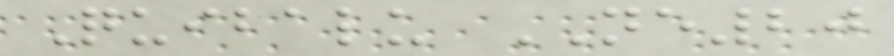Quibalu NE20
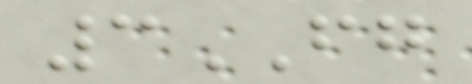3FG
